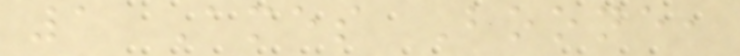1 Ames Boone,
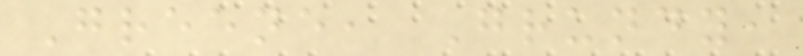Greene, Grundy,
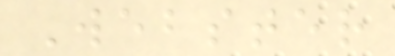Webster
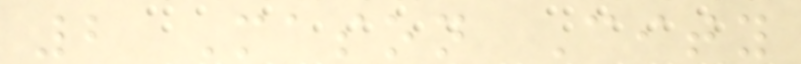2 Mason City
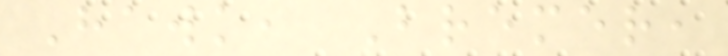Hawk, Bremer,
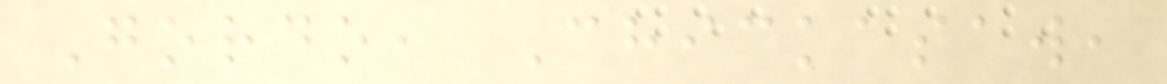Gordo, Chickasaw,
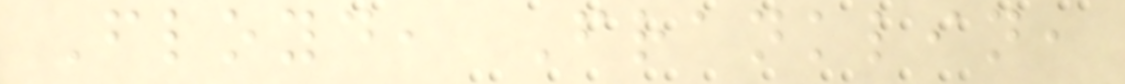Floyd, Franklin,
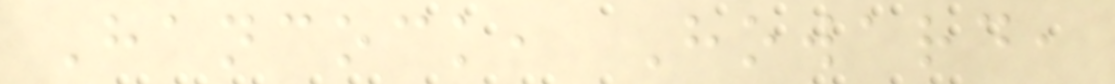Hancock, Howard,
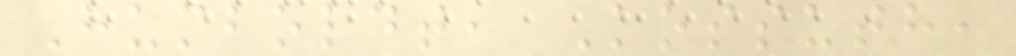Humboldt, Kossuth,
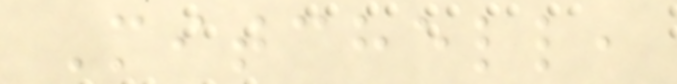Mitchell,
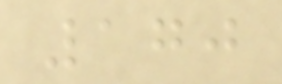170
